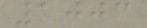1003
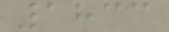1833
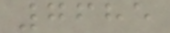7685
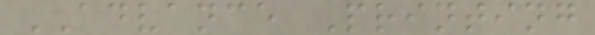ADVANCE Printing
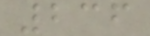236
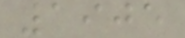1905
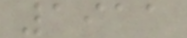1911
